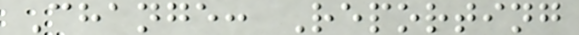Change: Reporting
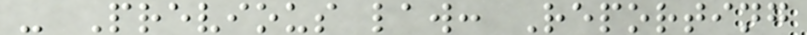- Previous law: Reporting
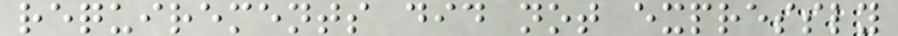requirements did not expressly
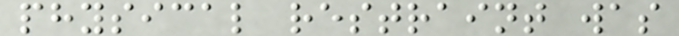physical restraint was
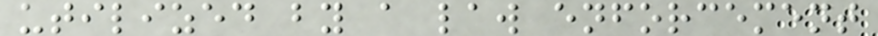utilized by a law enforcement
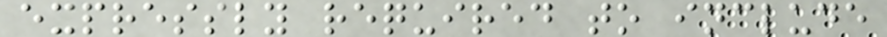expressly required to include
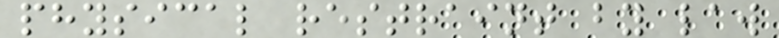physical restraint by law
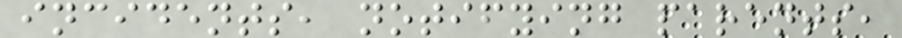incidents, notifying parents,
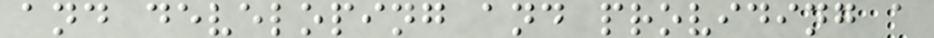and developing and providing a
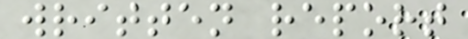written report
